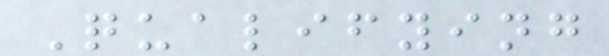Qualifying
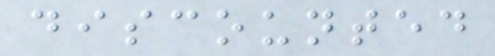discounted
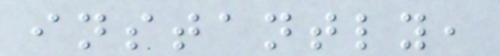instantly,
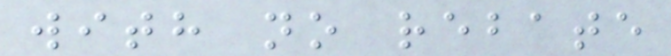with no rebate
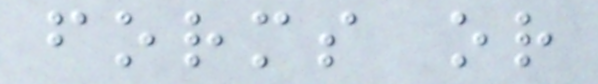forms or
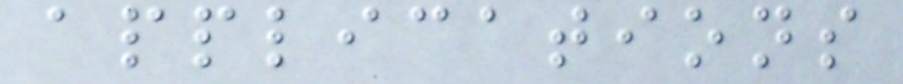applications
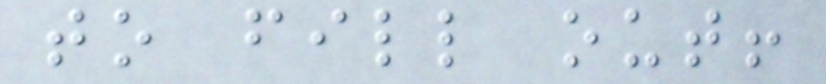to fill out!
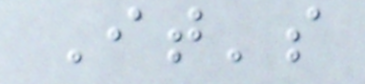It's
